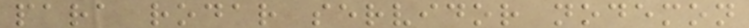para rodar servidor nodemon
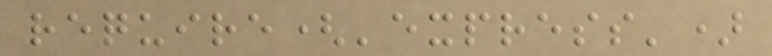require('express')
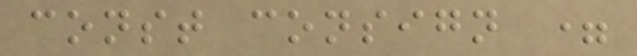const consign =
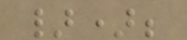});
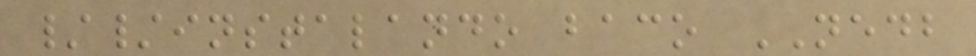//instalando baco NEDB
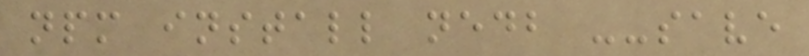npm install nedb --save
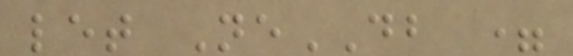let NeDB =
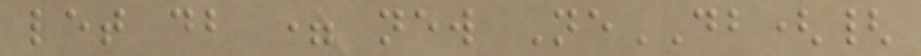let db = new NeDB({
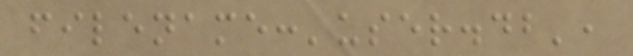filename:'user.db',
